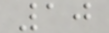10
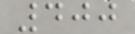400
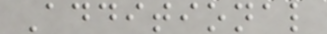Additional
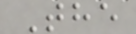The
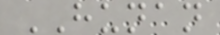HUNAN
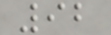92
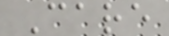Care
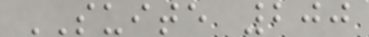SUITE 200
